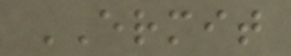ERMIT
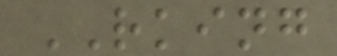RKING
